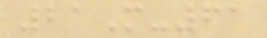21M-61
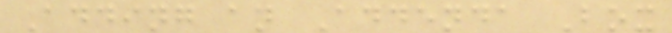Adding an Addenda Box
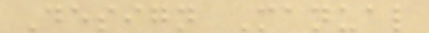Design Manual
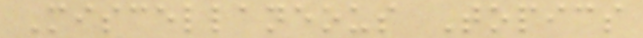Miscellaneous Topics
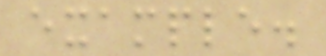example.
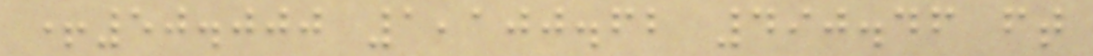+50.000 1,100.62 490.46 ft
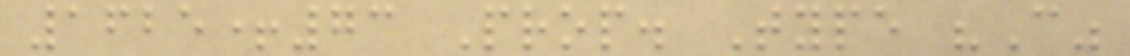1625+73 Prop. Type "C"
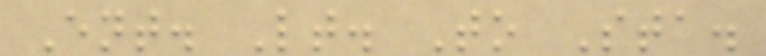Ent. Lt. To Sta.
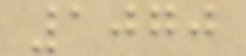1070
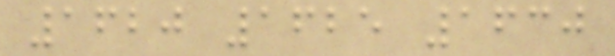1620 1625 1630
